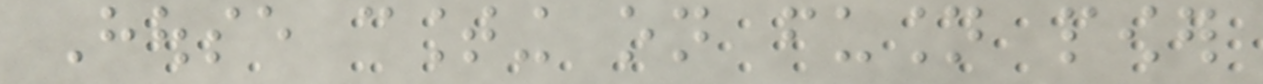House counting on fusion power
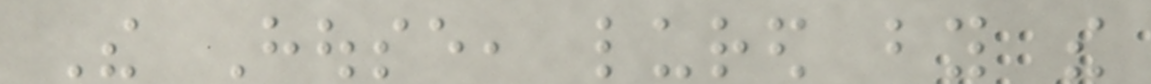The House, lured by the
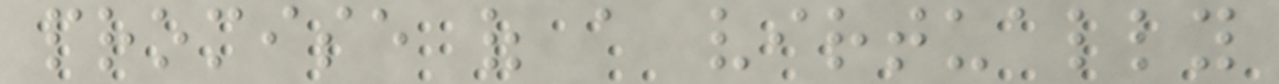promise of a virtually
